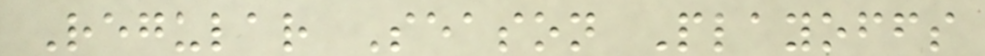Regular Season Playoffs
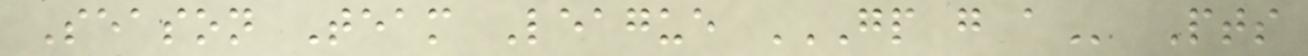Season Team League GP G A Pts
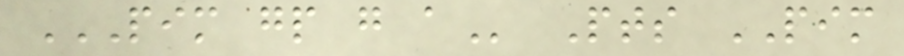PIM GP G A Pts PIM
